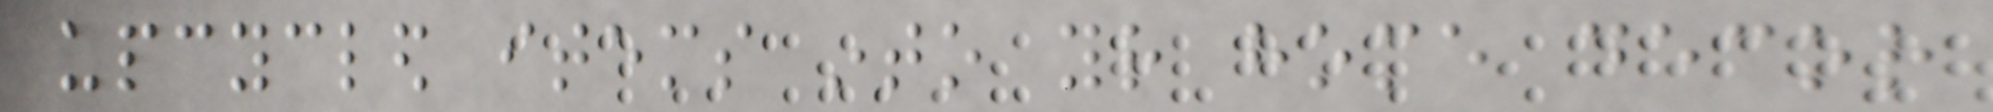upcycled items into your home decor
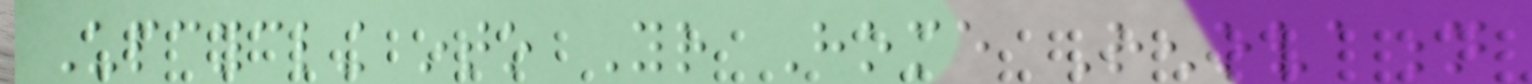Upcycling into Your Home Renovation
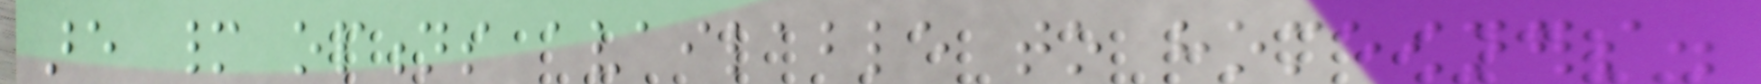are many options available to homeowners.
